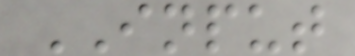INPUT
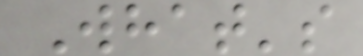What's
